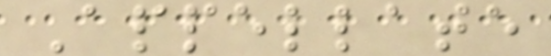Appellate
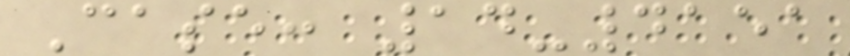Case: 14-4151
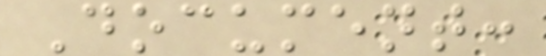Document:
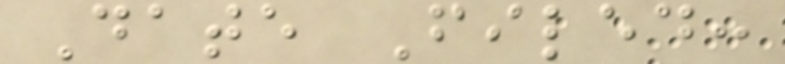Date Filed:
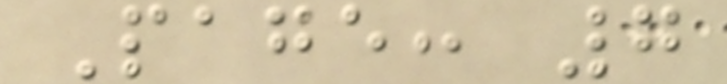Page: 7
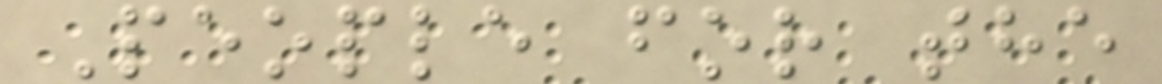People for the
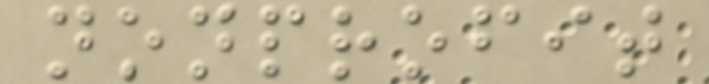nonprofit
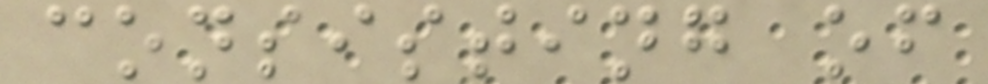consisting of
